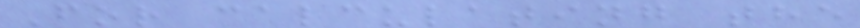For calculating the
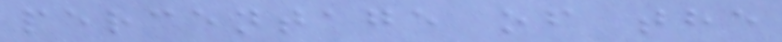percentage of the
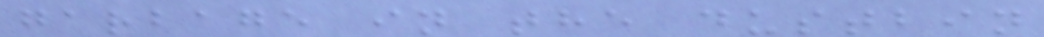garbage in the dustbin
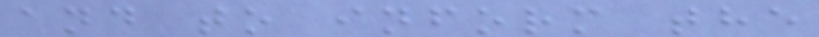and to inform the
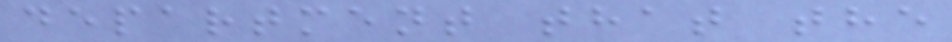department that the
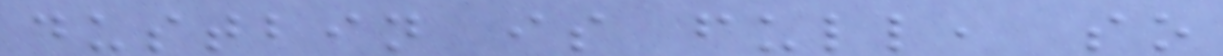dustbin is full, so
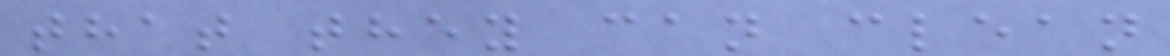that they can clean
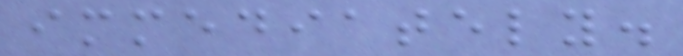immediately.
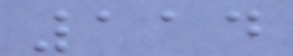114
